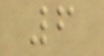6
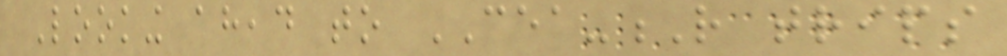Looking ahead to CEA-R trips
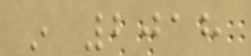in 2018
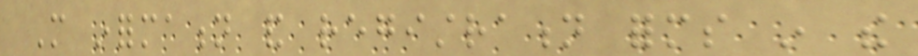More information and registration forms in the
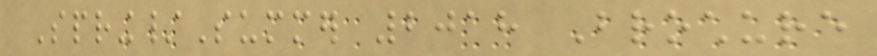Spring/Summer 2018 Brochure
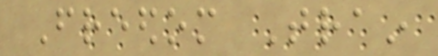Freedom Train
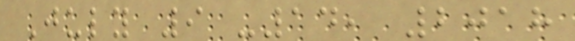July 9 -14, 2018
